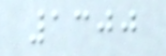1300
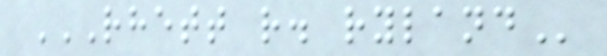RHETT R. RYLAND
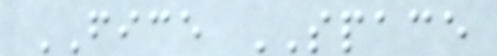FICE SPACE
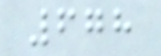678
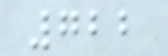722
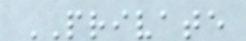PRIVATE
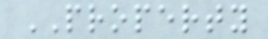PROPERTY
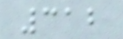312
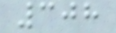308
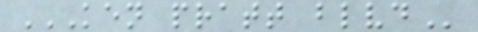KEN PRATT BLVD
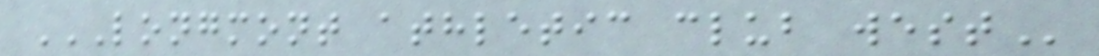LONGMONT ATHLETIC CLUB WEST
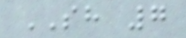SH 7
